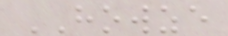HOWZE
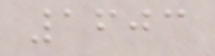1603
